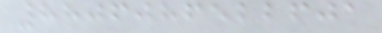8806086522601
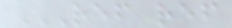REF REF
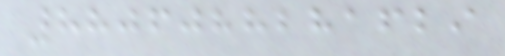8806088281629
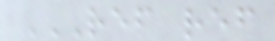REF REF
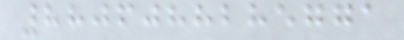8806088285771
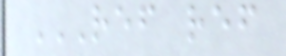REF REF
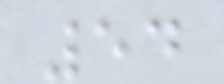54
